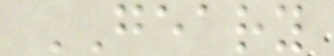GEARY
